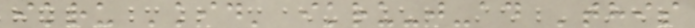ikru 'kid' ikru-j-ad 'this
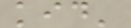kid'
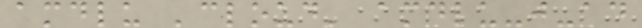amdlu 'cloud' amdlu-j-ad
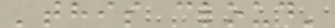'this cloud'
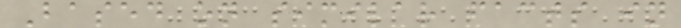Based on similar facts in
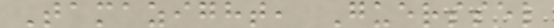Tamazight, Guerssel
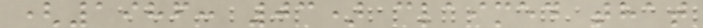(1986: 03) claimed that
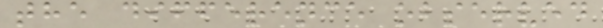the difference observed
